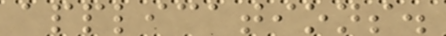applications.
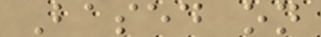Based on
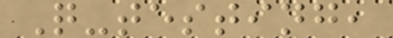Q-testing,
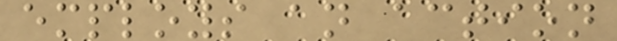employs an action
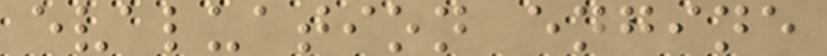evaluation engine
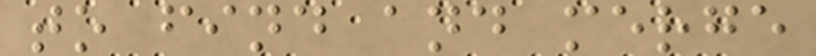to find and merge
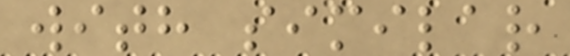with similar
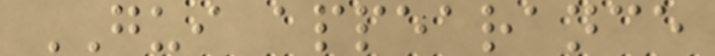GUI appearance
